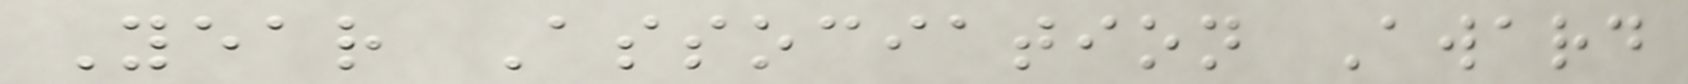Year Association Award
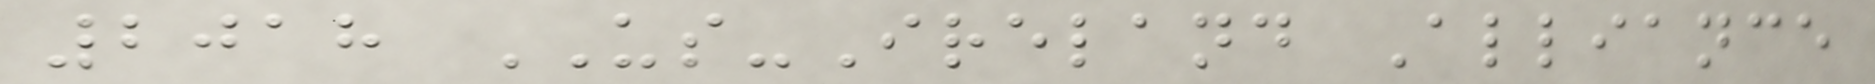2018 US-Ireland Alliance
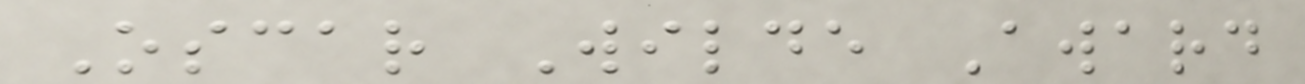Oscar Wilde Award
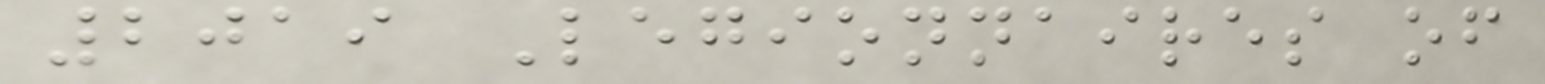2019 Legionnaires of
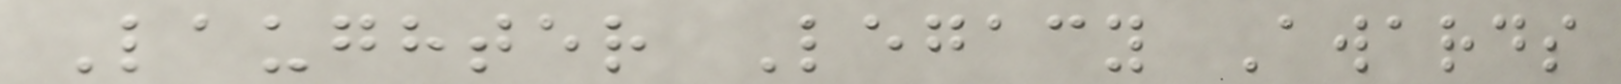Laughter Legacy Awards
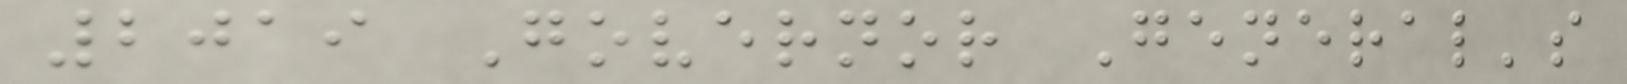2019 Governor General's
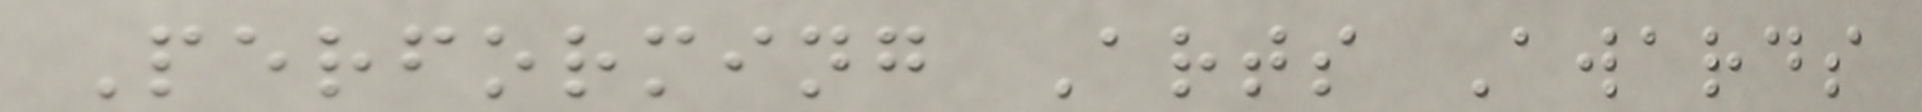Performing Arts Awards
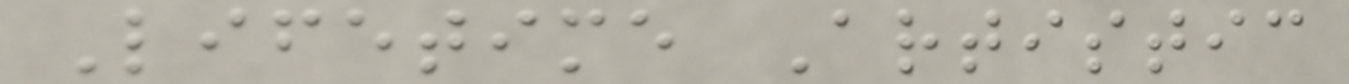Lifetime Artistic
